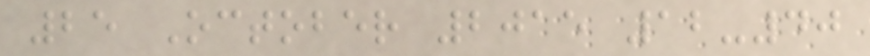25 October 2015 12-40
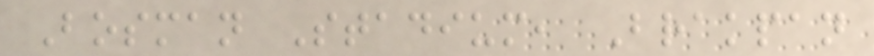Bosman Stadium, Brakpan
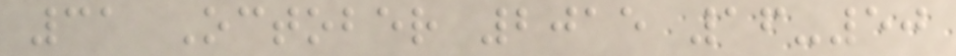31 October 2015 16-50
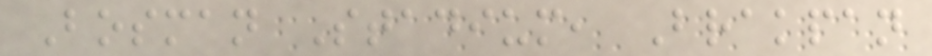Bosman Stadium, Brakpan
